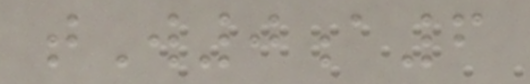tW0a6
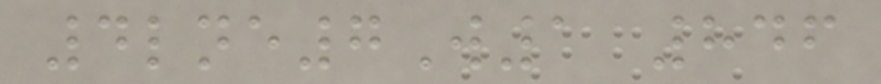4lne7W1 846
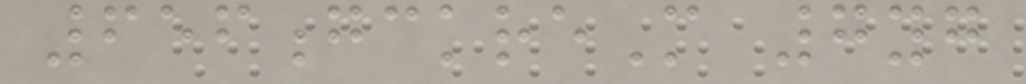656gckreM 7yg
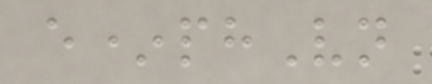e*phVn
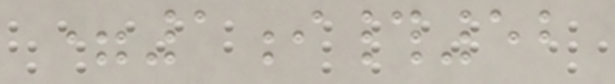=1i#52
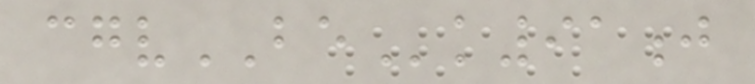cgvBEk91j
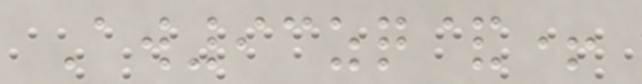Aw93zq&+
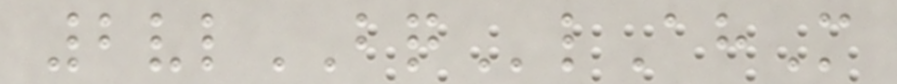2vlBQlAhM
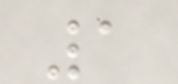1
